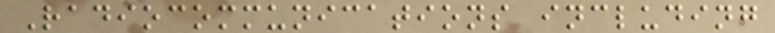Radiocommunications including
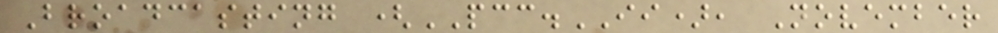Broadcasting (PCC.II), November
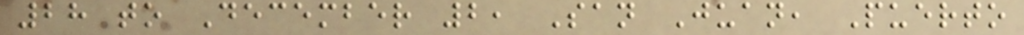28 to December 2, San Juan, Puerto
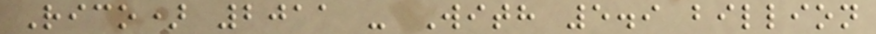Rico) 2011 - With 5.9 billion
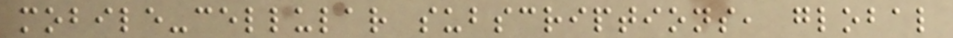mobile-cellular subscriptions, global
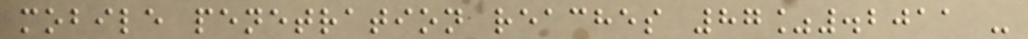mobile penetration reaches 87%.2011 -
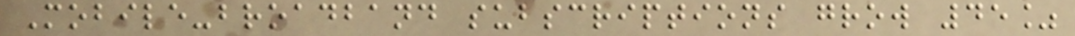Mobile-broadband subscriptions grow 45%
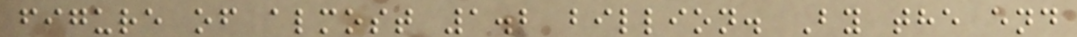figure of almost 1.2 billion. By the end
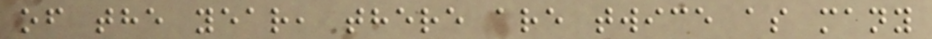of the year, there are twice as many
